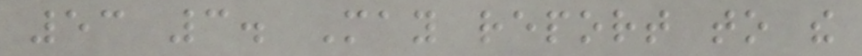53 3. May report to the
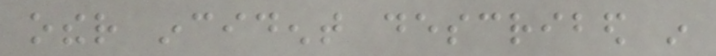other incident described in
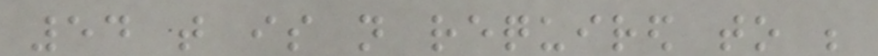54 that is not required to be
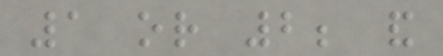1 or 2; and
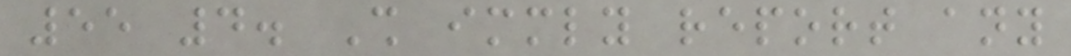55 4. Shall immediately report any
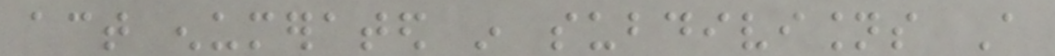act enumerated in subdivisions A
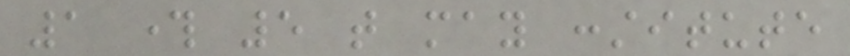1 through 5 that may constitute
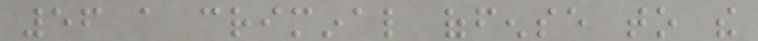56 a criminal offense to the
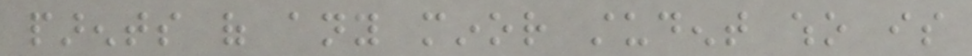parents of any minor student who is
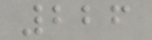226
